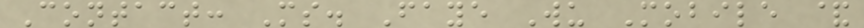Contact: Ms. Faye Wu Mobile &
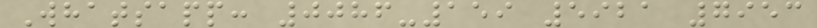Whatsapp: 0086-159 5921 7953
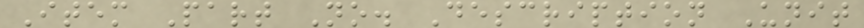Item Part No. Description Unit
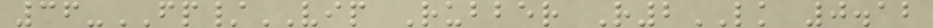36-FP/VIP Rubber R2LK 0.12
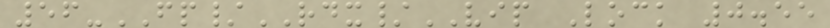56-FP/RDX/VIP Lock 0.55
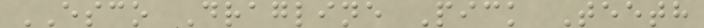ESCO Dragline Pick Teeth
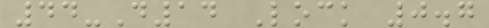44-D14 Lock 0.7
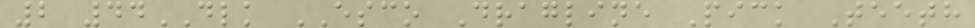2 44DLK ESCO Dragline Pick Teeth
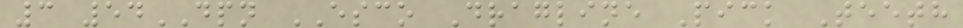3 54DPN ESCO Dragline Pick Teeth
